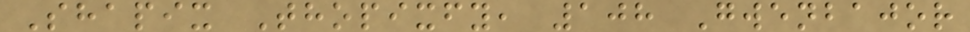Shapix Thopixfy, 108 Gwenbajor
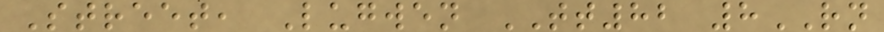Street, Lugwen TT82 8RN
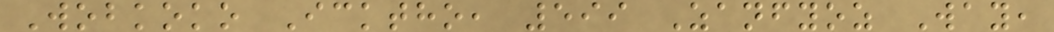Wobkoko Icktho, 599 Zanfyoz Way,
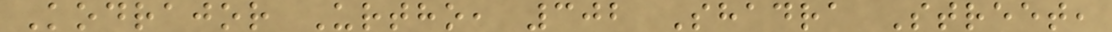Kodrajor Urtho, 302 Shadra Street,
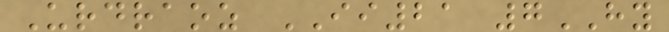Urdraoz II21 7HY
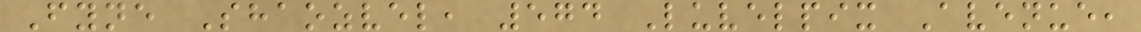Fyne Shaozvel, 574 Luvelpix Avenue,
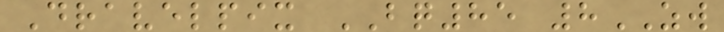Dravelpix BQ85 8ZW
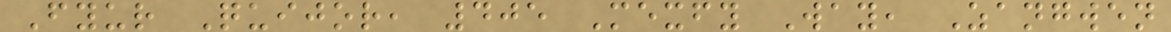Fyur Quijor, 405 Mexfy Way, Zangwen
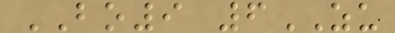BO9 6ZU
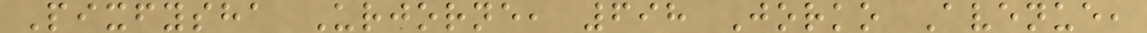Pixfysha Urjorne, 698 Jorko Avenue,
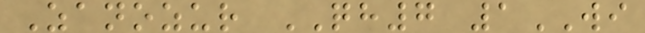Zanozur QH7 1WI
